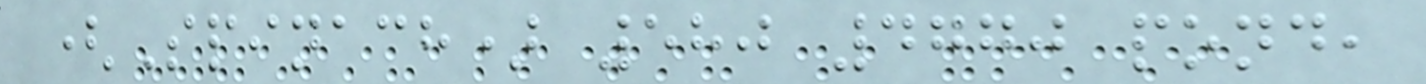(Spinach) 580 4770 pond,
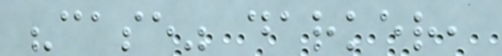"case" darker,
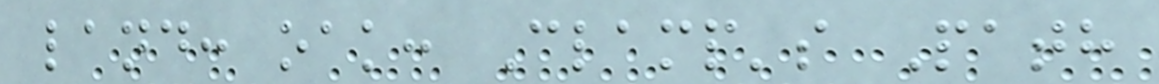land: oak: Clamp's Path
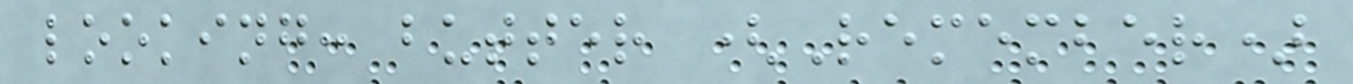looking: butter (Remember)
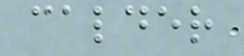calder
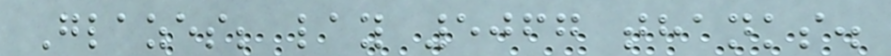Glazes; lay 5067 thanks.
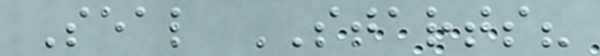Seal STARTS?
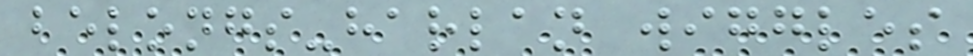belongs-harlan wiggles
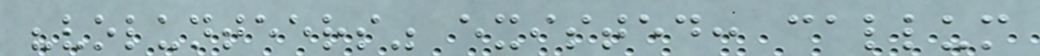"volunteers" existed: callum
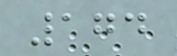174
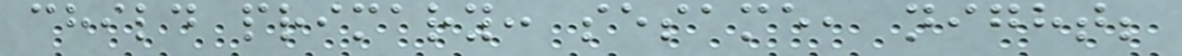child primary: sesame, night;
